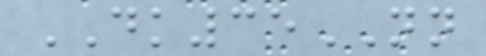DK35NN
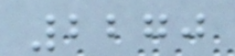2270
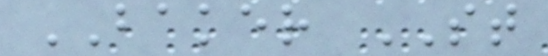BAKER ST
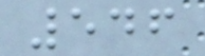546
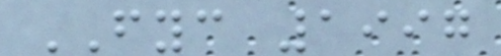FYC 1997
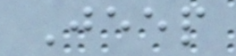Jeep
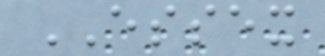ESSEX
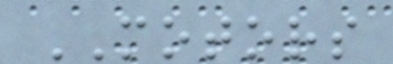MOTORS
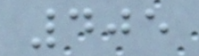405
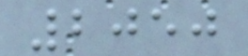2050
